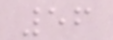56
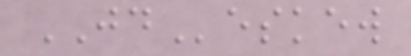JDeskew
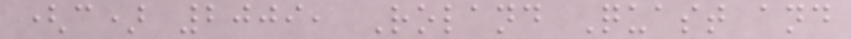(c) 2009, Roland Quast and
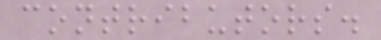contributors.
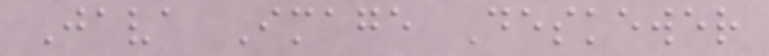Java Image Deskewer
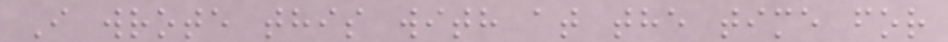I wrote this with at the time for
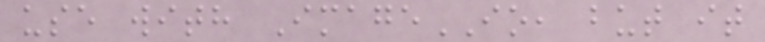use with ImageIO, but it
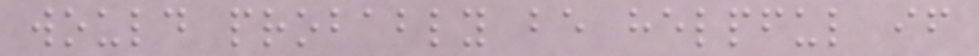would probably be helpful if
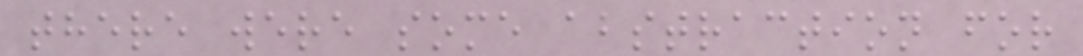there were some abstraction for
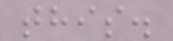this.
